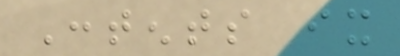Contents ix
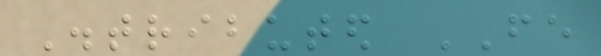Distributed FE
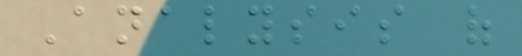Analysis of
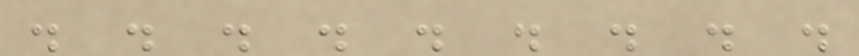. . . . . . . . .
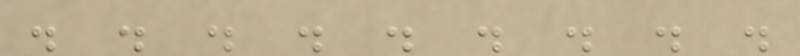. . . . . . . . .
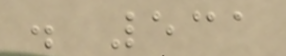. 531
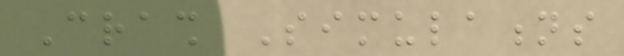Crash Simulations
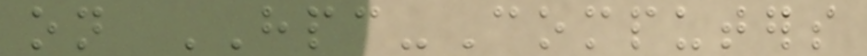on HPC-Computers
